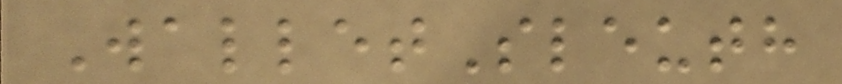WalletSleuth
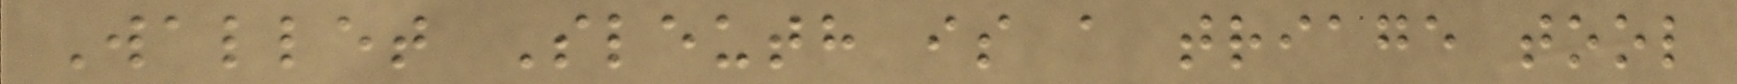Wallet Sleuth is a triage tool
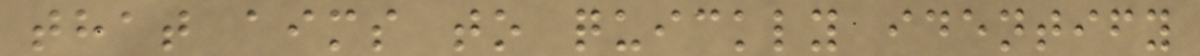that aims to quickly identify
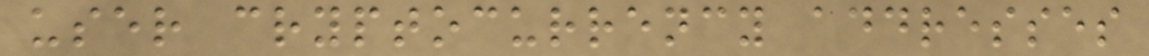user cryptocurrency addresses
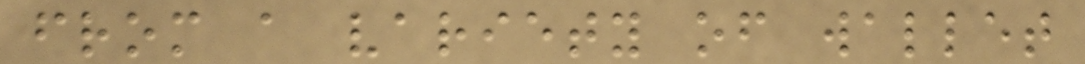from a variety of wallet
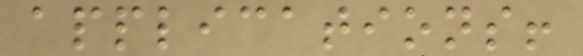applications!
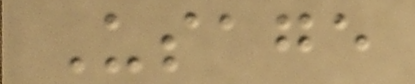Usage
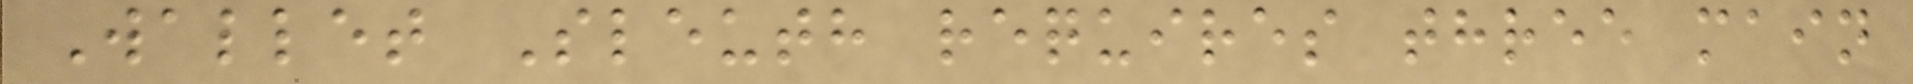Wallet Sleuth requires three main
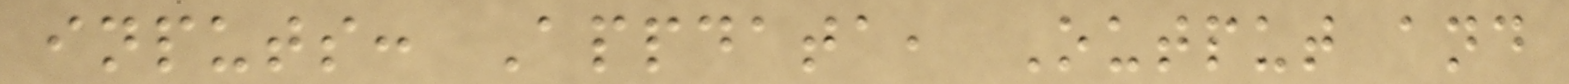inputs: Appdata, Output and
